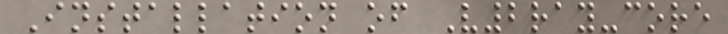Installation of V2ray-core
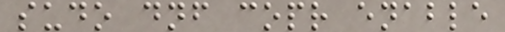sudo dnf copr enable
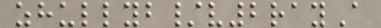zhullyb/v2rayA
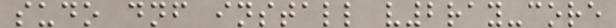sudo dnf install v2ray-core
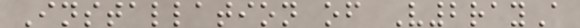Installation of V2rayA
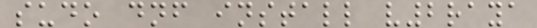sudo dnf install v2raya
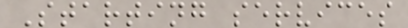Starting services
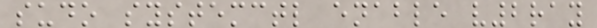sudo systemctl enable v2ray
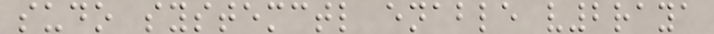sudo systemctl enable v2raya
